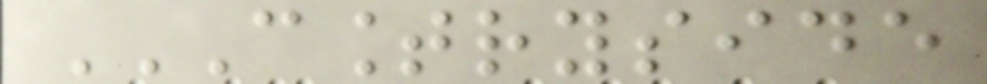COUNTRYSIDE
